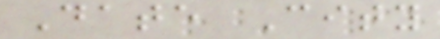Date City
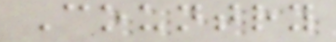Country
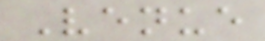Venue
